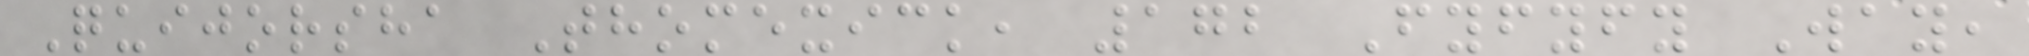Quijorsha Thomexick, 172 Fyfyfy Way,
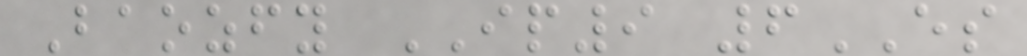Baozfy IP9 6ES
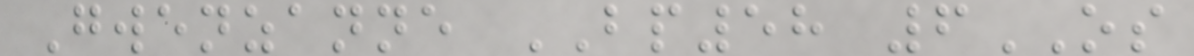Gwenzanne BP58 6OS
